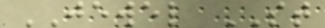JEWEL ST
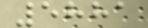5881
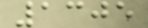1305
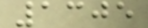1305
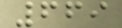669
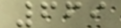669
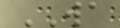WA
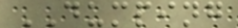DUMPING
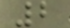2
